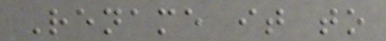Rename it to
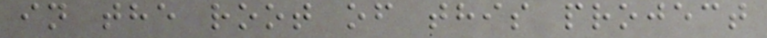in the root of this project
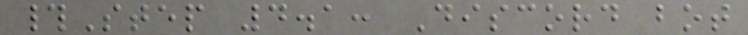#Step 4.1: Discord bot
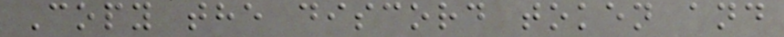Copy the discord token and
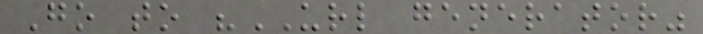Go to "URL generator"
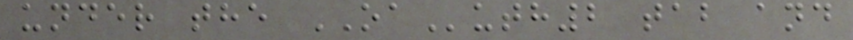under the OAuth2 tab and
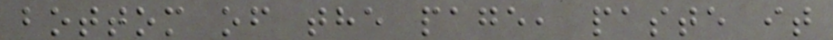bottom of the page, paste it
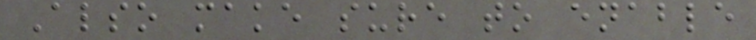Also make sure to enable
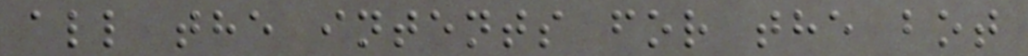all the intents for the bot
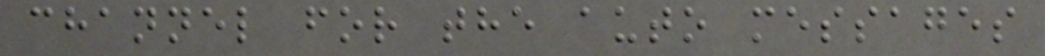channel for the auto messages
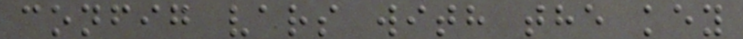config vars with the key
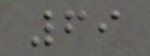69
